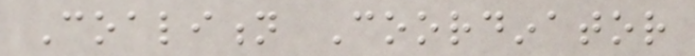Coalition Coordinator
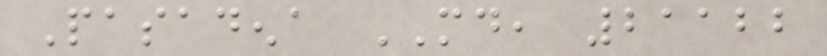Pasadena MD, 21122
